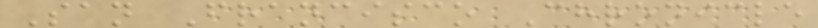San Francisco Chronicle
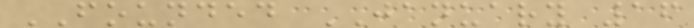FOUNDED JANUARY 16
